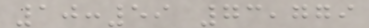10:59 73,779
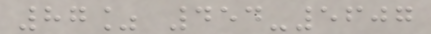87% 454-5607
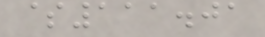$111.01
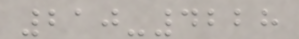210-4228
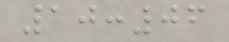10:06
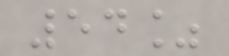54%
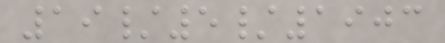19/5/1903
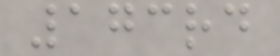173rd
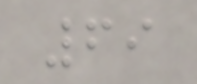69
